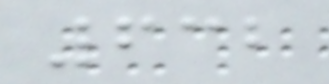632
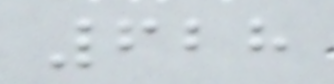628
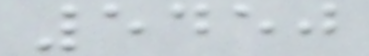5450
